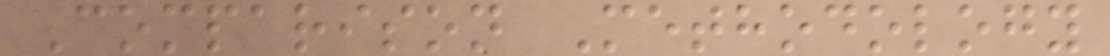Comparison Methodology
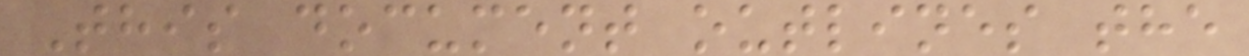This document outlines the
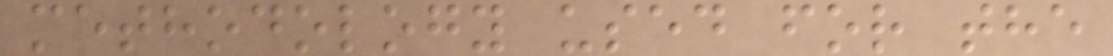methodology used for the
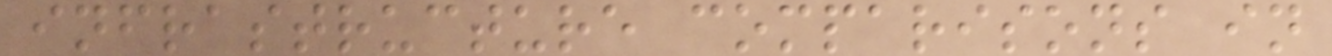infrastructure comparisons in
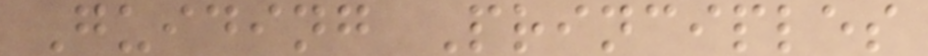Guiding Principles
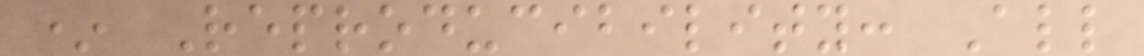* Reproducibility: All
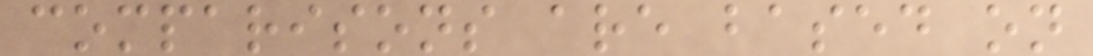comparisons are based on
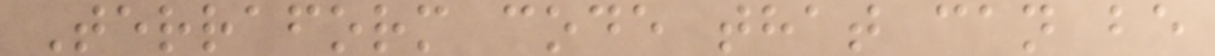Terraform code that can be
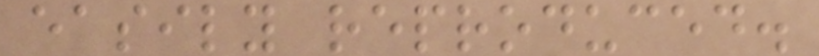easily reproduced.
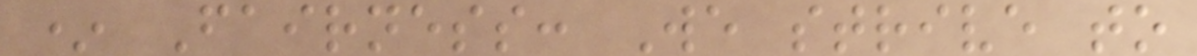* Fairness: We strive to
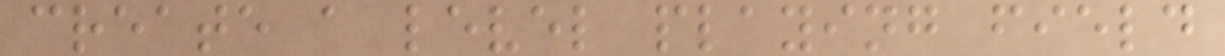create a level playing field
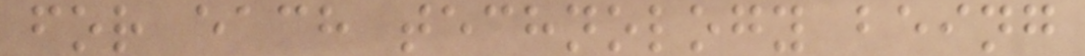for each technology being
